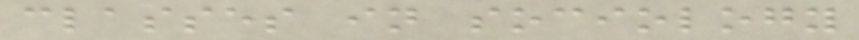classes in sociology
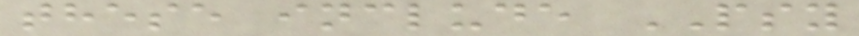these include PSY
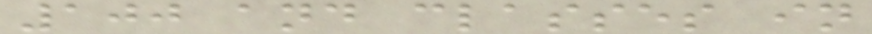100 and classes in
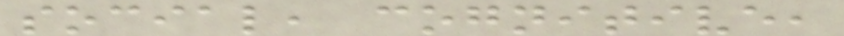social, cognitive,
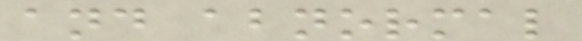and abnormal
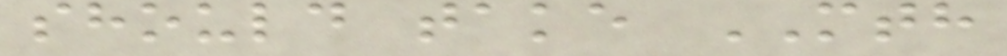should take MTH
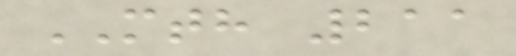MTH 211
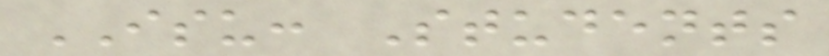ISU: Students
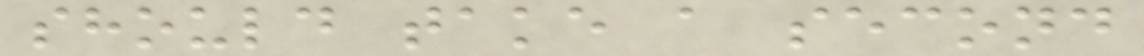should take a second
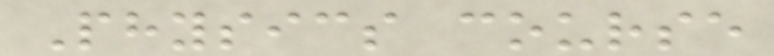Physics course
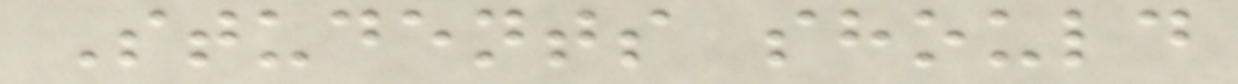Students should
